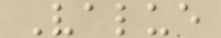Value
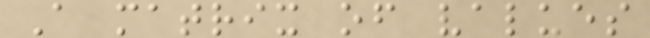A matrix of values
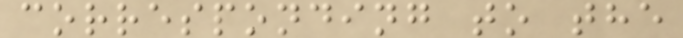corresponding to the
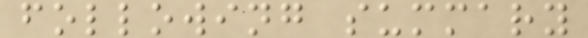following summary
